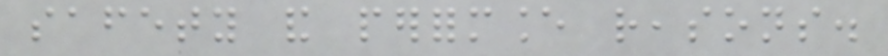safety and performance reasons.
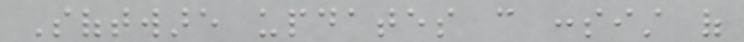Software updates can consist of
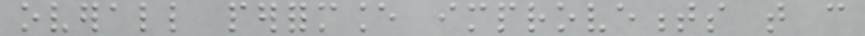overall performance improvements that can
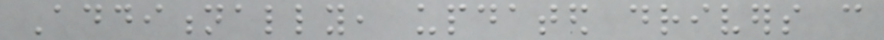Additionally, updated drivers can
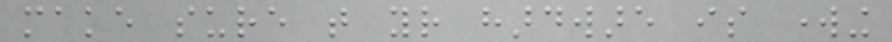make sure that your hardware is working
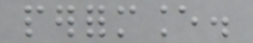performance.
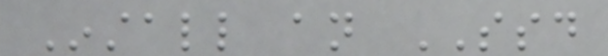Install an SSD
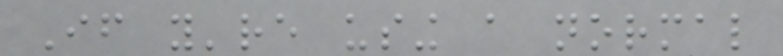If you're using a normal
